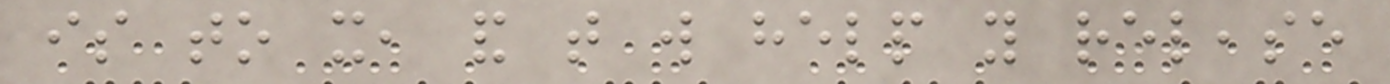is to it, and that will help you release
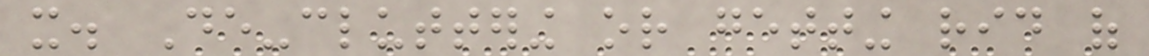it. De-cluttering or getting rid of
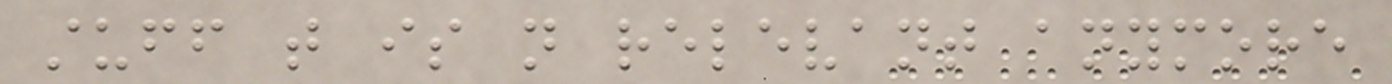stuff that is not relevant anymore
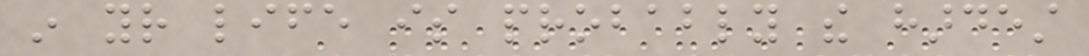in your life is probably the hardest
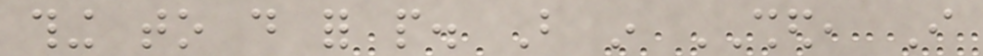thing to do for people. But in SHED, I
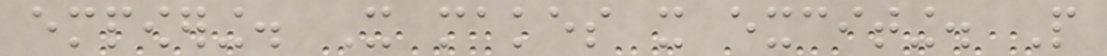empowering. It makes it exciting. People
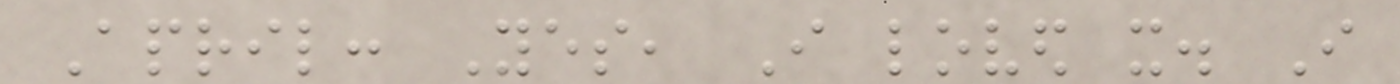April: Yes, I loved it. I
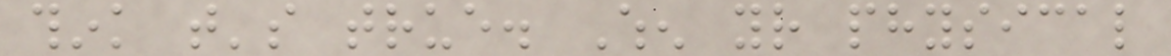think that's true. When your physical
